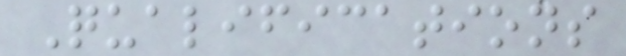Qualifications
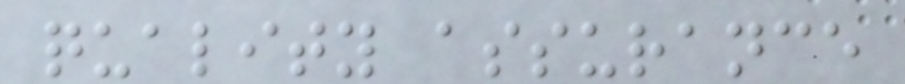quality assurance
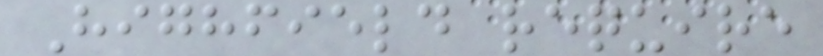Highfield require
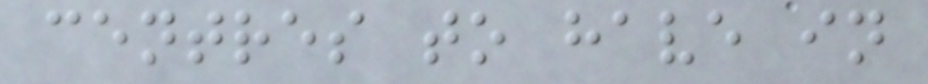centres to have in
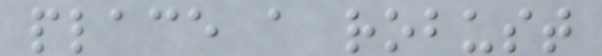place a robust
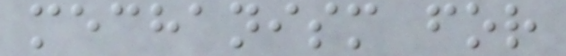mechanism for
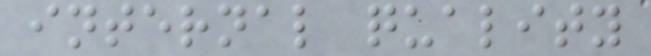internal quality
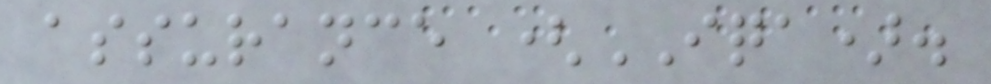assurance (IQA).
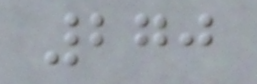270
